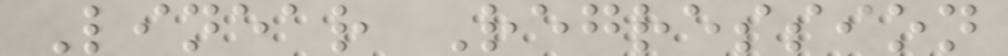Linear Regression
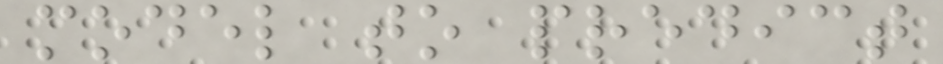model to predict
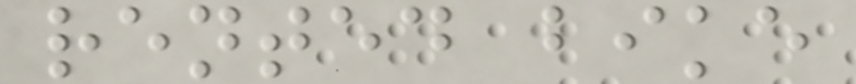rented bike
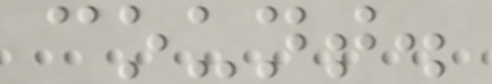count.
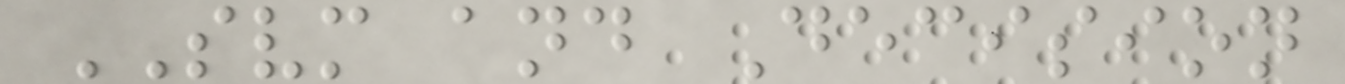SVM and Decision
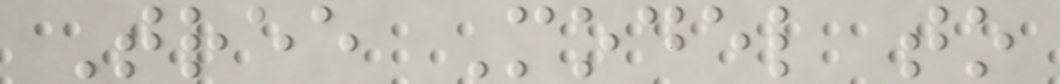Tree Model to
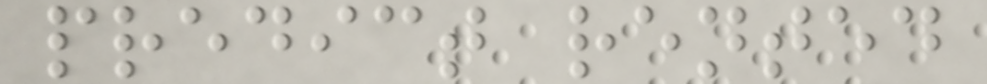predict rented
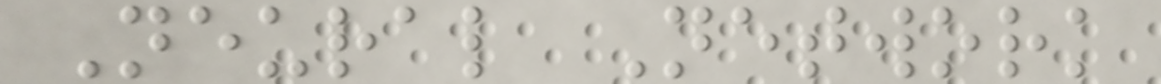Neural Network
